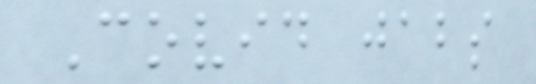Covid jabs
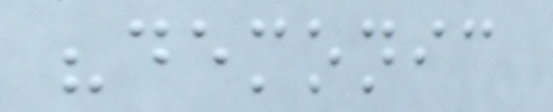"demonic
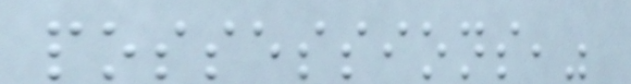possessions,"
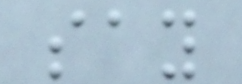say
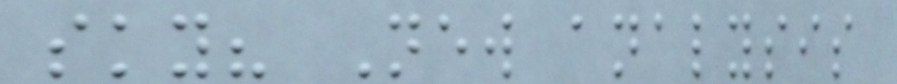sky? New analysis
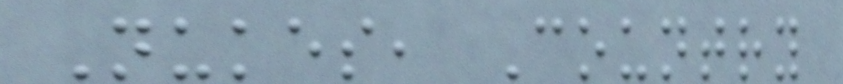Nukes, Country
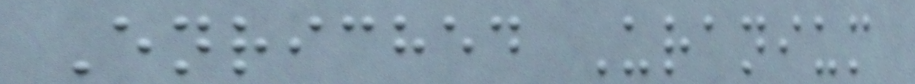Enriched Uranium
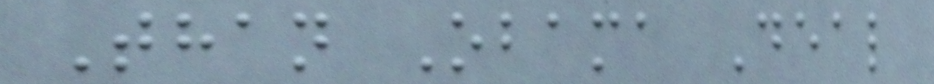Than Obama Deal
